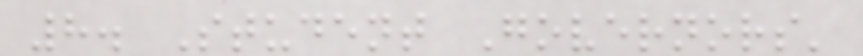8. Student Governors'
